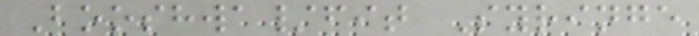Booshwa/fit Syringe
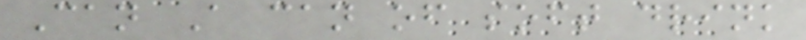Can A can of soft drink
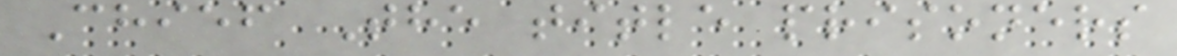Chief The title prisoners
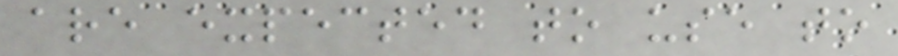are expected to use to
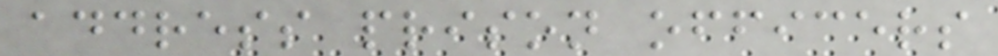address prison officers
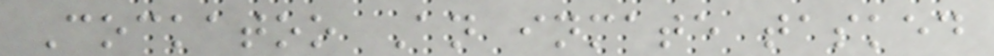Cockatoo An inmate tasked
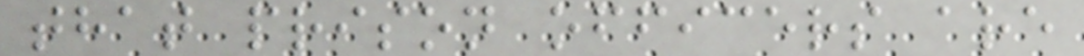that prison officers are
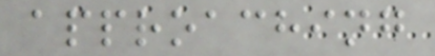approaching
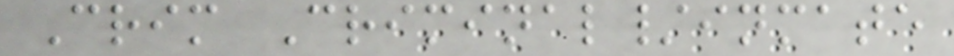Crim Criminal/inmate
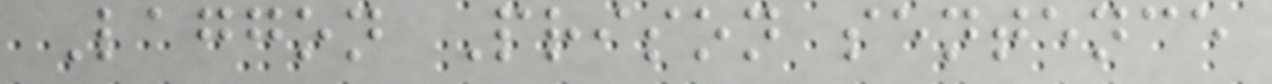Laggon Prison sentence
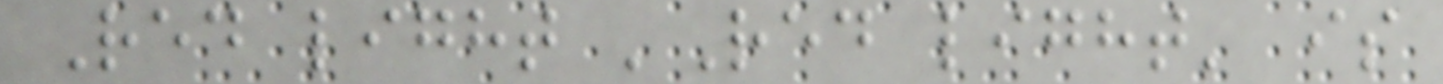Red light 'Red light' is
